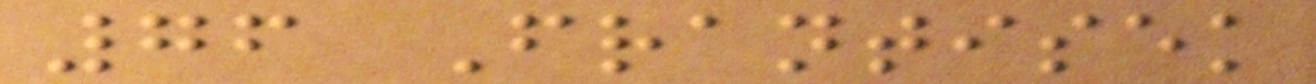76 Frantisek
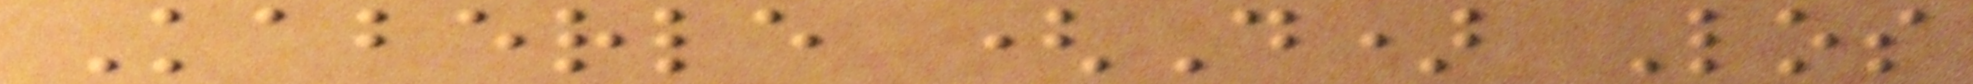Kaberle (D) Los
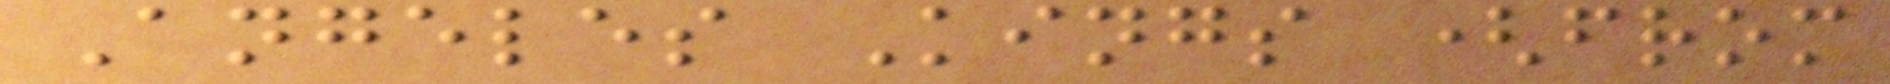Angeles Kings (from
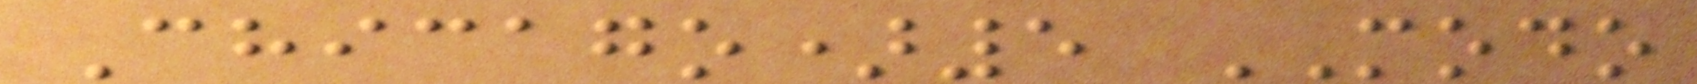Chicago)5 MODO
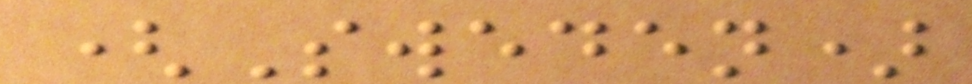(Sweden)
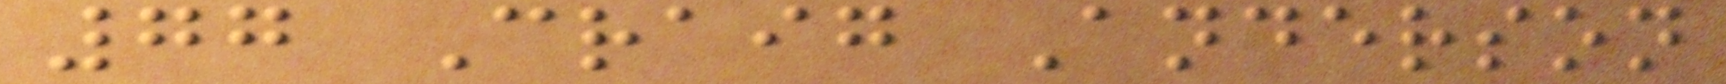77 Craig Anderson
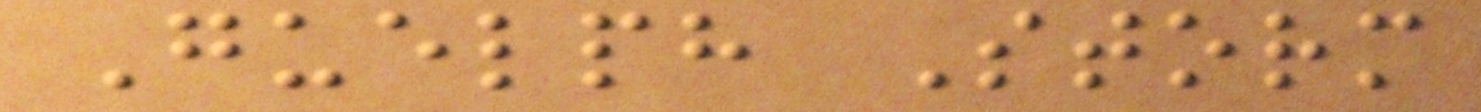Guelph Storm
